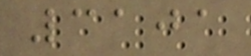3101
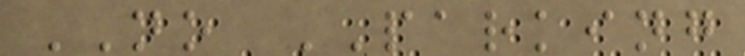NO PARKING
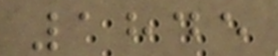1845
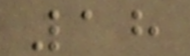18
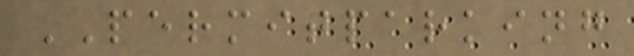PERMITPARKING
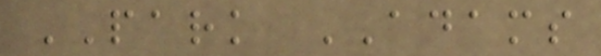PARK ADAMS
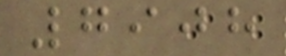7908
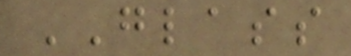GLASS
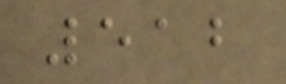512
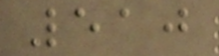510
